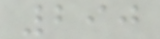290
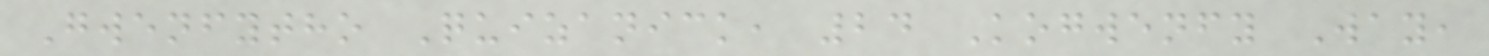Gwenfytho Quizanick, 24 Kogwenfy Way,
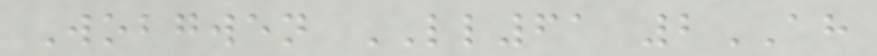Wobgwen LL61 2AH
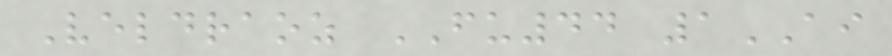Veldraoz FU44 1AI
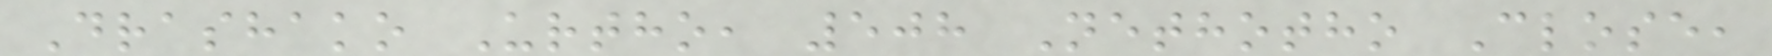Drashako Urtho, 508 Nethotho Close,
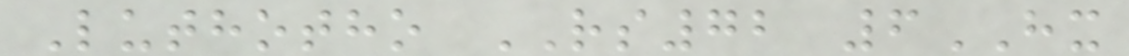Luthotho RS72 6HX
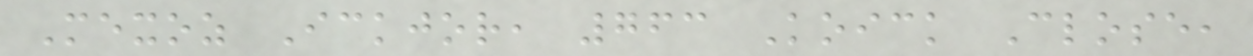Mexoz Ickjor, 763 Koick Close,
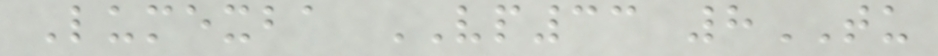Lumexba VP33 8TU
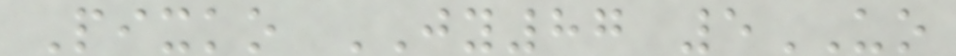Pixko JY87 5UO
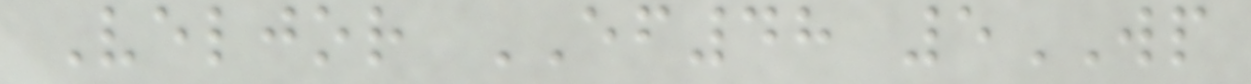Veljor EF48 5WP
